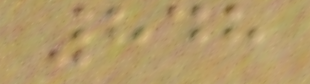848
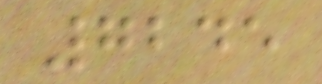7245
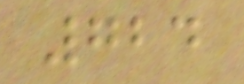724
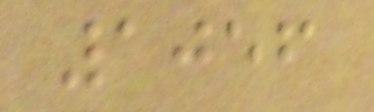1056
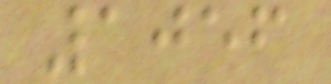1056
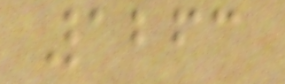1263
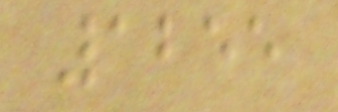1255
